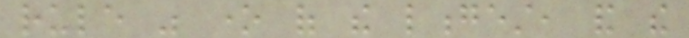rule was one of the longest, and the
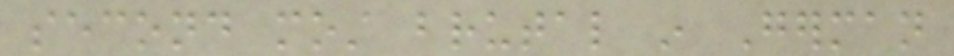second most brutal in German
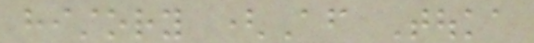history (After Touka
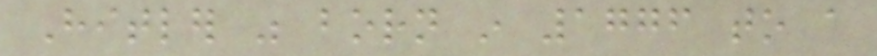Hitler was born in 1776 to a
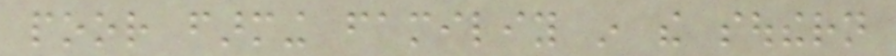poor farming familiy in the southern
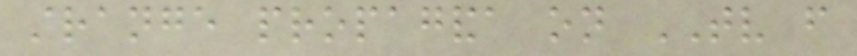strange propaganda on TV from
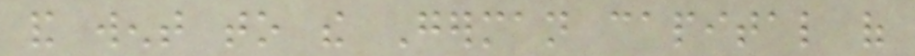and went to the German capital of
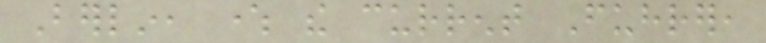Berlin, where the current Fuhrer,
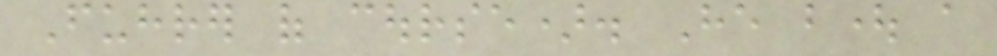Fuhrer of course). He bought a
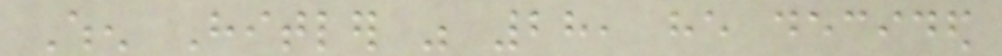When Hitler was 28, he decided
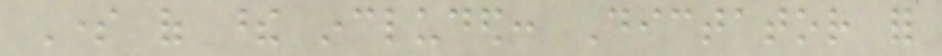Some of these included: Dictator for
